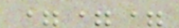===
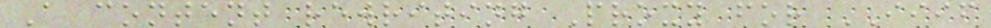A content rewriting Proxy for IIIF
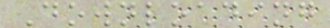Downloading
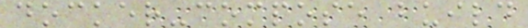docker-compose build
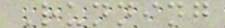Running
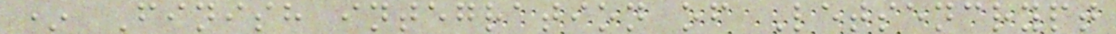* Finish integration of Letsencrypt
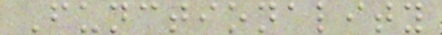Functionality
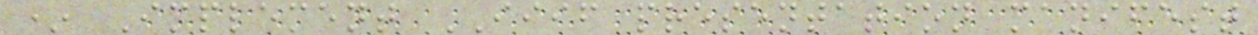* Implement IIIF presentation manifest
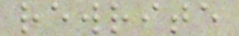rewrite
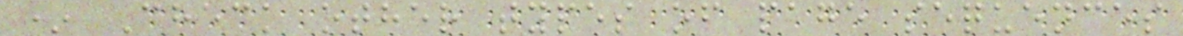* Check other types of page sequences
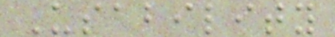Usability
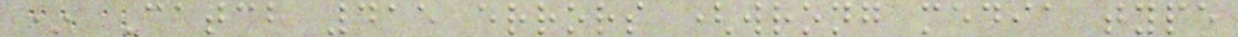* Catch 415 errors (wrong media type
